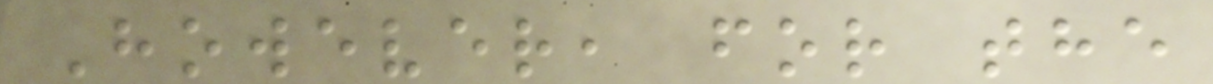However, for the
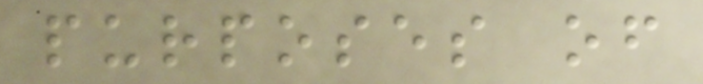purposes of
